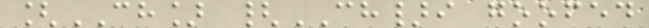[CH] {CH}i goofed
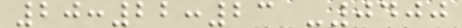20:22:23 -0400
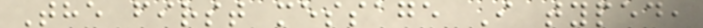The first message I typed,
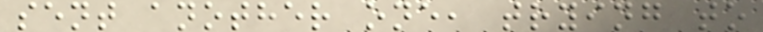sent another one, trying to
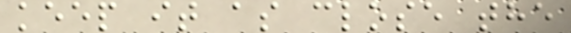keep it as close the
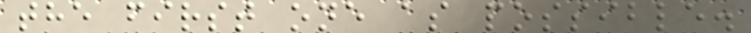the first one as possible.
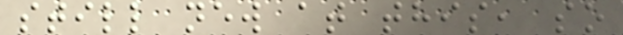still new at this, so
